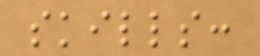skills:
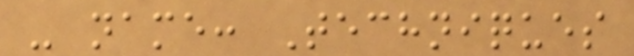- name: Techniques
